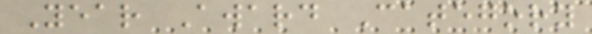Year Award Category
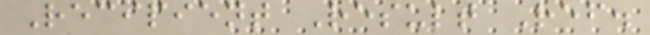Recipient Result Ref.
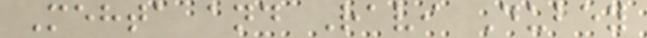Mehta and Ravi Dubey
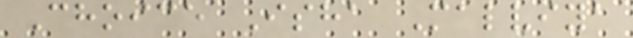Choice Isha Malviya
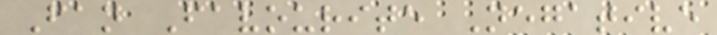Fan Favourite Negative
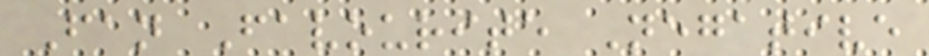Fan Favourite Negative
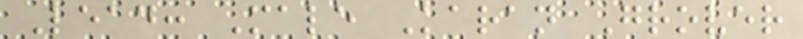Lead: Male Karan Grover
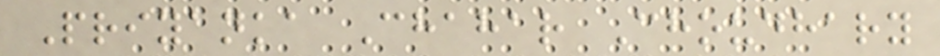Priyanka Chahar Choudhary
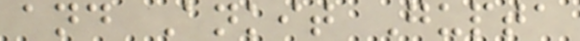and Ankit Gupta
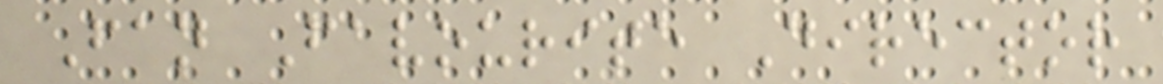Fan Favourite Director
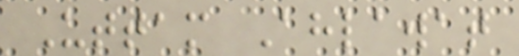Uttam Ahlawat
